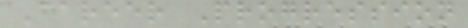Career Progression
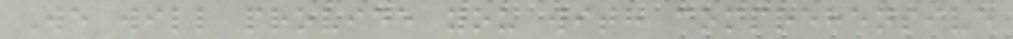We will provide you with comprehensive
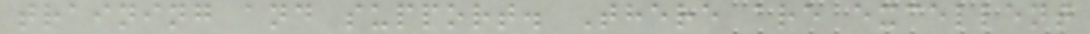training and support. There are excellent
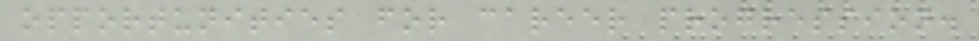opportunities for career progression.
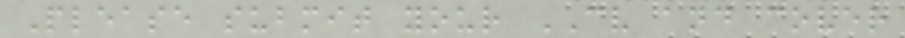Please submit your CV and cover
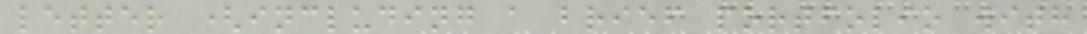letter (including a brief portfolio with
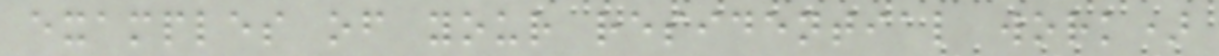examples of your residential work)
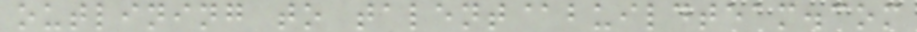outlining to talent@buildteam.com
